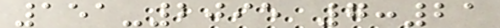151-2095 7:21
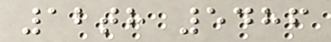12th 5486
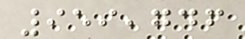959,746
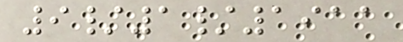9/1/1911
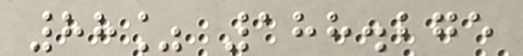88% 188.275
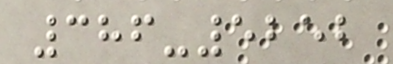386-5252
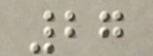27
